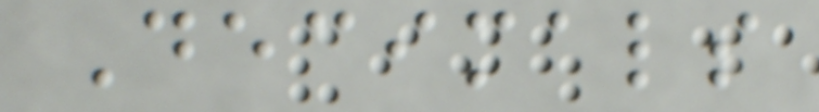Decimals
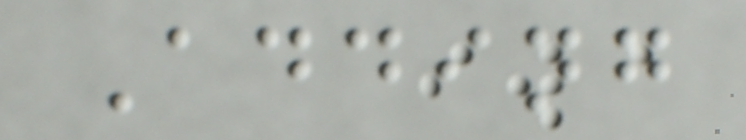Adding
